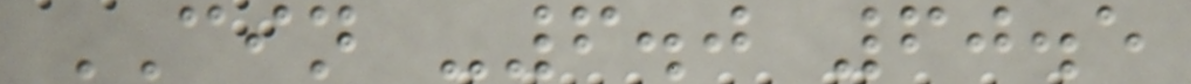CIN -6.0 60.5
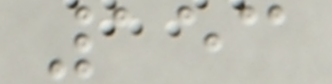153
